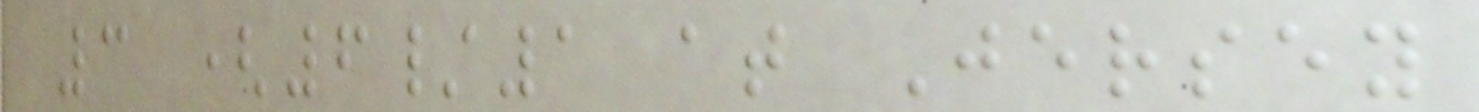3 (6/1 at Jersey
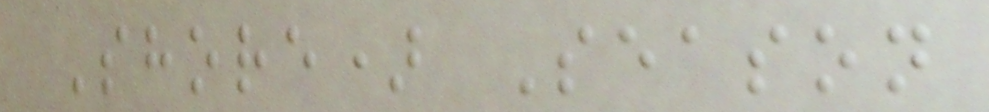Shore) Season
